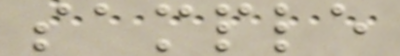sample
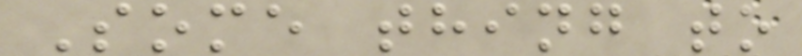Some thing to
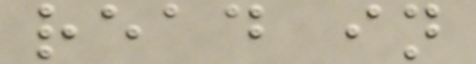read in
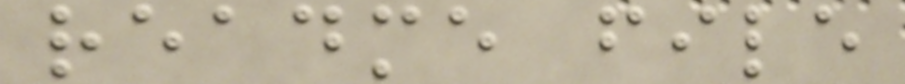readme file
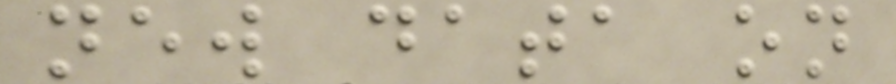new data on
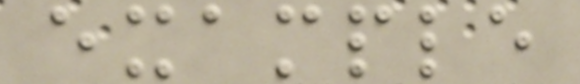example
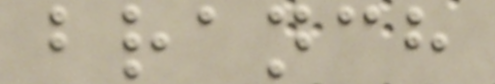branch
